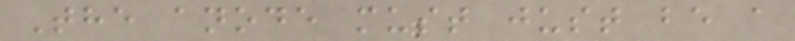The anode must just be a
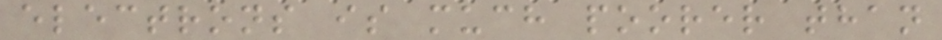electrons is much poorer than
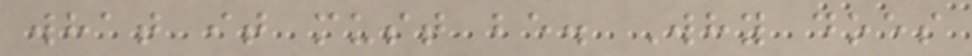what it must be. Why does
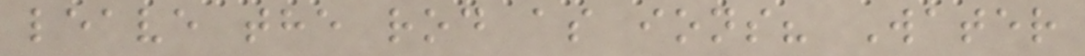leave the rod as ions? Water
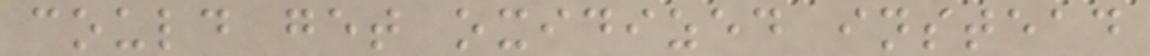could get oxidized instead
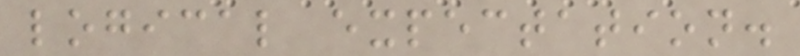logical expectation.
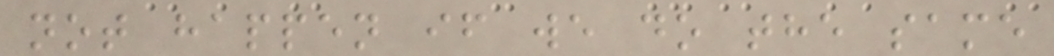not happen if we do the same
